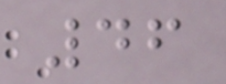46
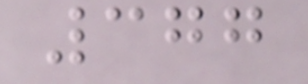377
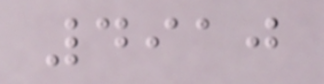4910
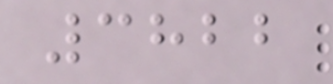3822
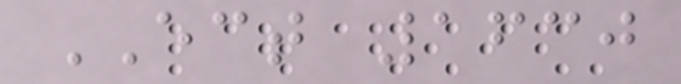ECT 1630
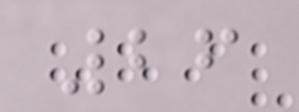26
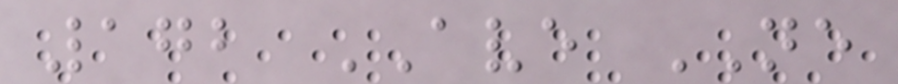172 AVE NE
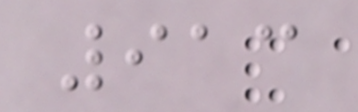913
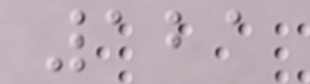121
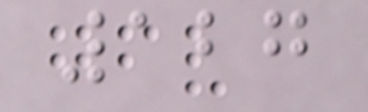127
